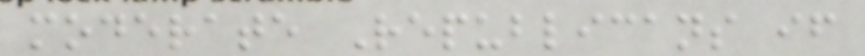moderate Republicans if
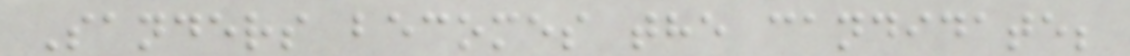Sanders becomes the candidate;
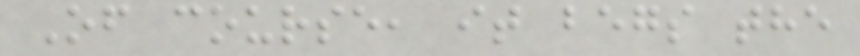Of course, it begs the
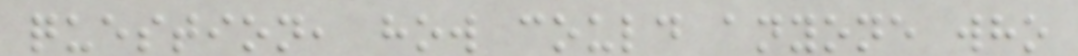question, how could anyone who
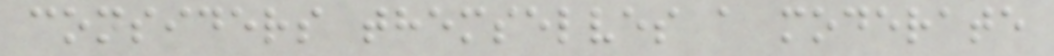considers themselves a moderate
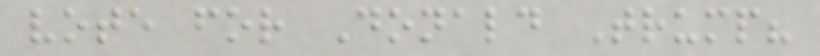vote for Donald Trump?
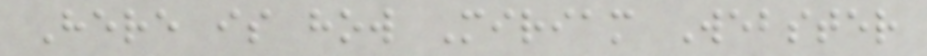Here is how Miriam Webster
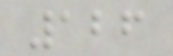126
